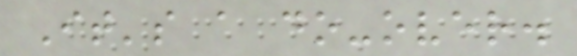It's a do-over.
